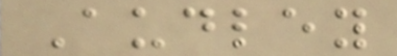Audley
